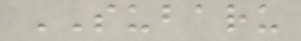SUBARU
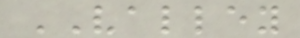VALLEY
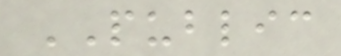PUBLIC
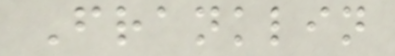Franklin
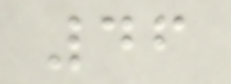46
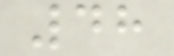48
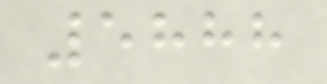5888
